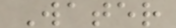Water
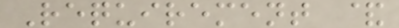Requirement &
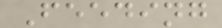Feeding
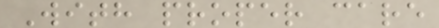With proper care
